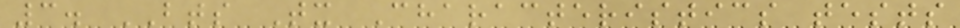3. BTS Tx Characteristics tests
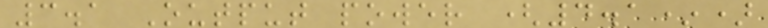3.1 Output power (4.1*)
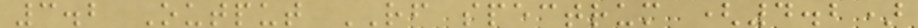3.2 Output RF spectrum (4.2)
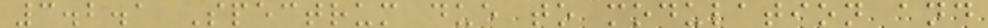3.2.1 Spectrum due to modulation and
